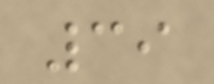39
